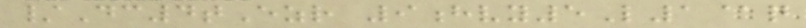/Dc4tEzr 9hvy5L1@q
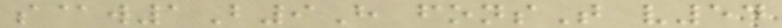s@w1B9H fonsT v54
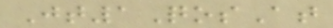Jt1QosAt
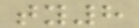ty8
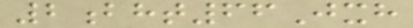2bht66Jxh
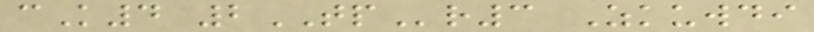cK4 2TPr3 Zkuwdi
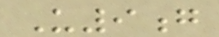U9g
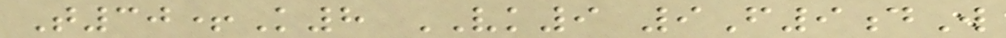T30+K8 VK9 9F9dW
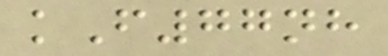kF77nh
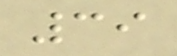39
